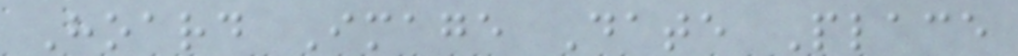Hoard Image Date Place
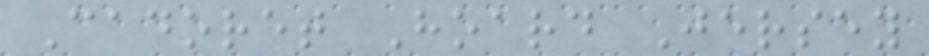Cadoret Hoard Jersey
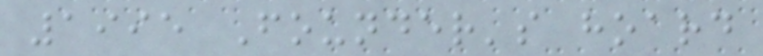1995 Founder's hoard
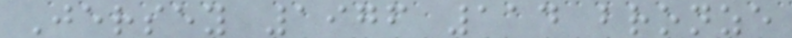Jersey 1976 114 bronze
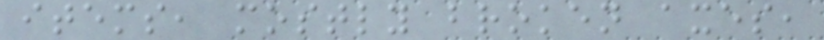items, mostly broken axes,
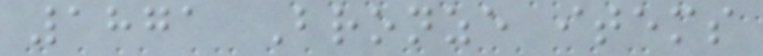1871 Bronze items
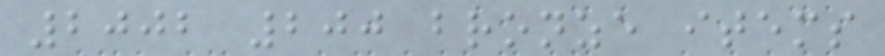2002 200 bronze items
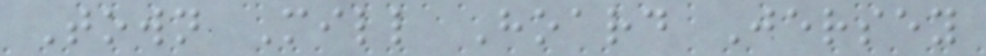Town Mill Hoard Jersey
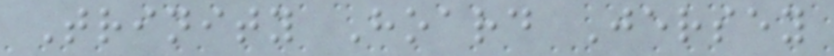Trinity Hoard Jersey
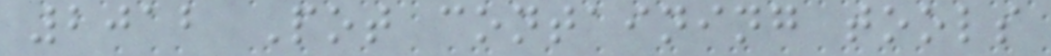2012 Pot containing tools
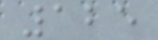125
